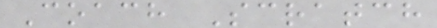Coach Scratch
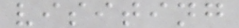visiting
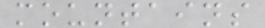mountains
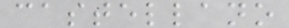castellano
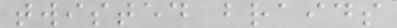twisted braids
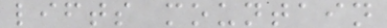lifts mountain
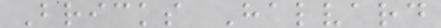Bricks Halvard
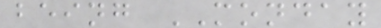being MONDAY
